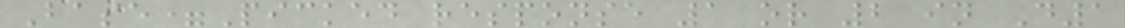Base=Picked response 1 or 2 in D1
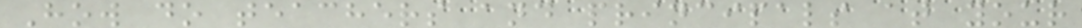How do teachers and principals at your
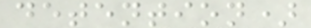detention)
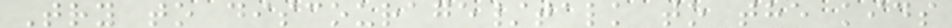Try to discourage/talk to the kids
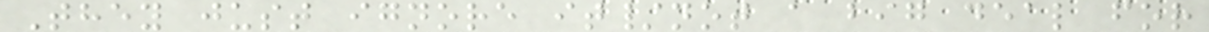They just ignore it/not a big deal for
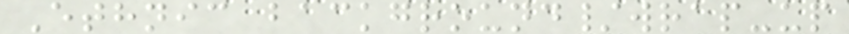Ethnic background/wrap-up
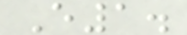E1.
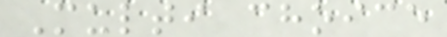Multi choice
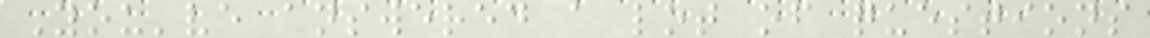You've answered a lot of questions
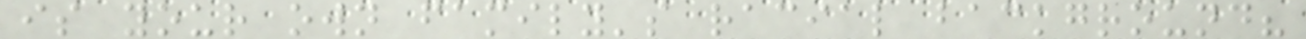is your own family's racial background?
